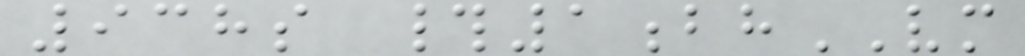938s #1bhVM
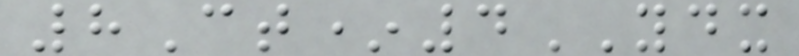8Ct*4YDX
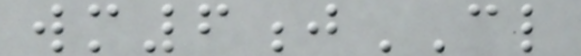wm6jCL
